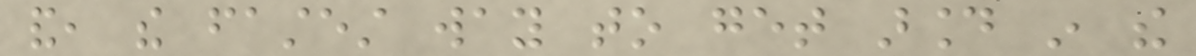and, the fastest way to get around in the
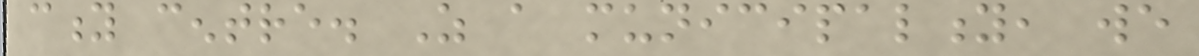city centre. As a municipality, we
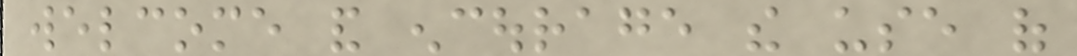welcome and encourage the use of
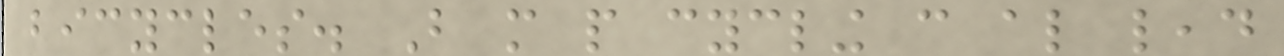bicycles. But more people cycling can also lead
